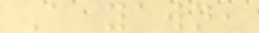A yawn,
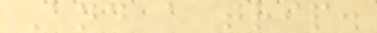And a trip.
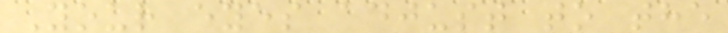Your eyes adjust to the
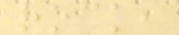rock,
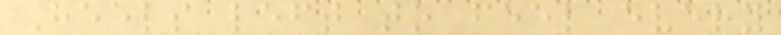Heels left to feel every
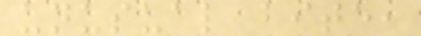unusual bite,
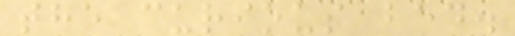the curious bed.
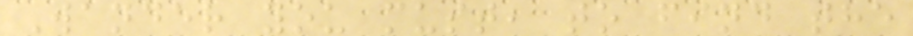Wander you must, to find the
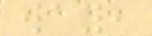way,
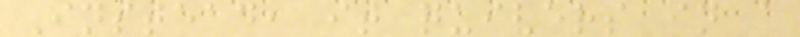Instead, it quivers in a
